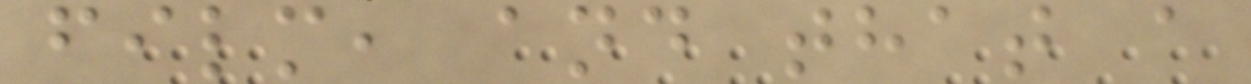film, and that a
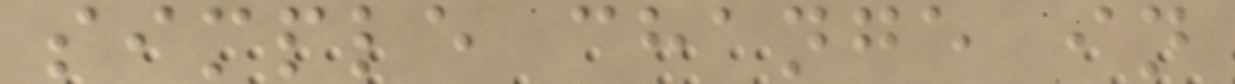simple change in
